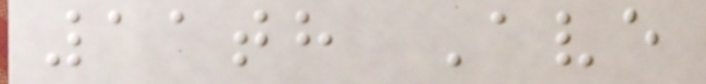11th Ave
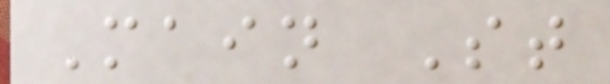Main St
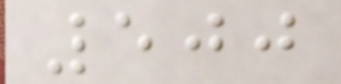500
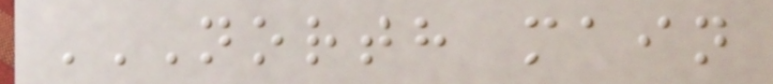NORTH MAIN
